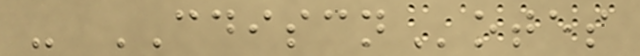- CDISCNotes
